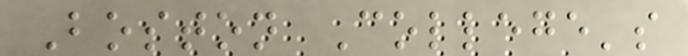Boston College's
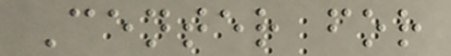Center for
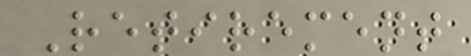Retirement
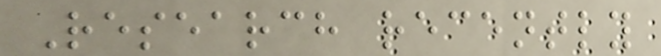Research recently
